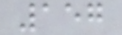157
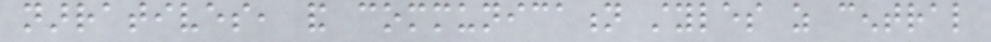narratives, and communication styles as central
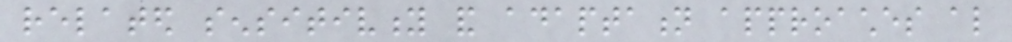related sensitivity and adaptation approaches also
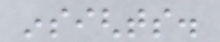insights.
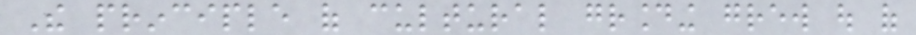The principle of cultural grounding grew out of
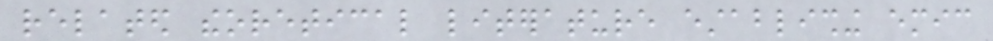related theoretical literature establishing emic
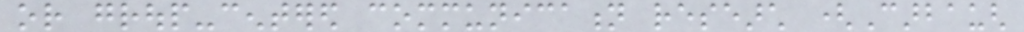or group-centered communication research (Carbaugh
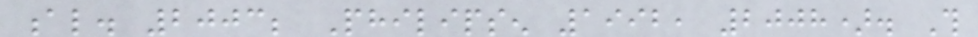al. 2003; Philipsen 1992, 2008). This
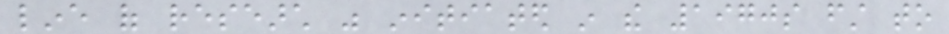line of research was initiated in the 1970s first to
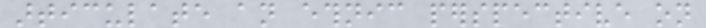articulate an ethnic perspective on
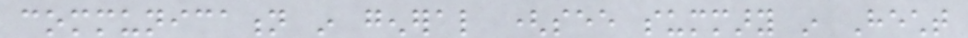communication in general (see summary in Hecht
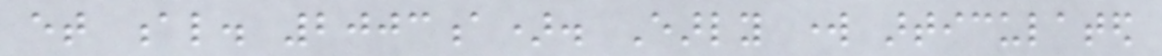et al. 2003a). Early work articulated
